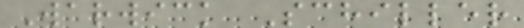Warwick Schiller
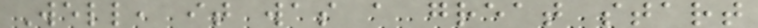Well, it was a great start
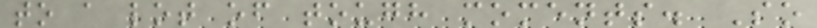to a lot of tough moments. So
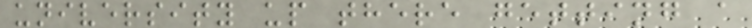university up there getting a
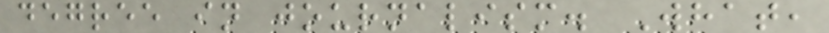degree in journalism. What,
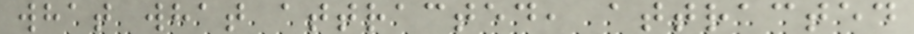what what attracted, attracted
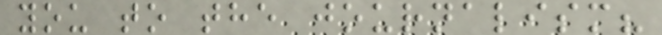you to the journalism?
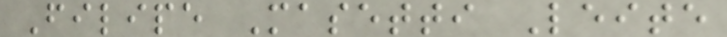Filipe Masetti Leite
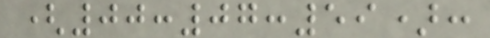(00:07:59):
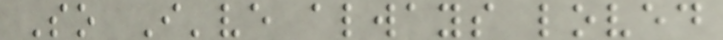So I've always loved
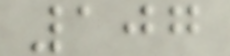107
